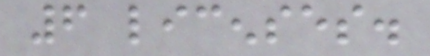6 licenses.
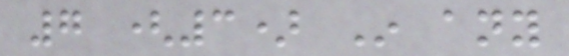7 (3) In any
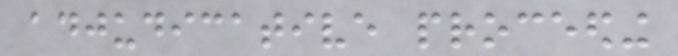adjudicative proceeding
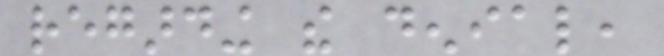regarding the denial,
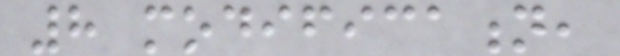8 modification,
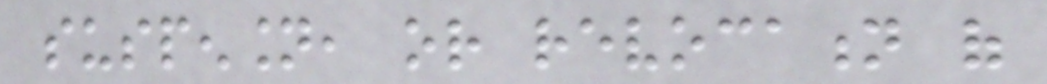suspension, or revocation of
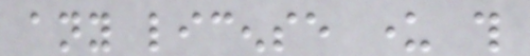any license under this
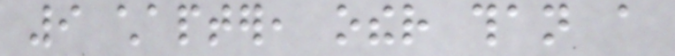9 chapter, other than a
